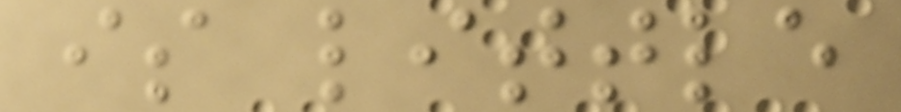is little
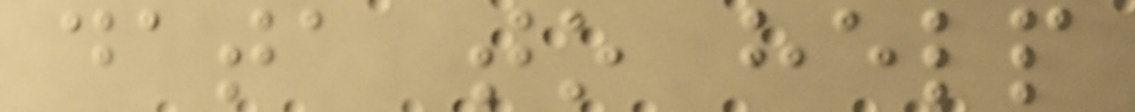data to help
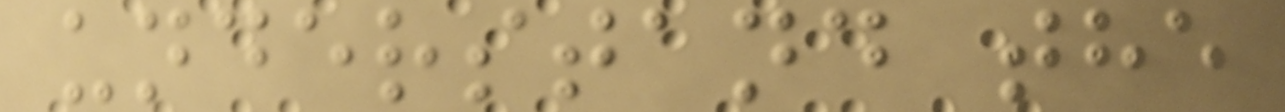understand the
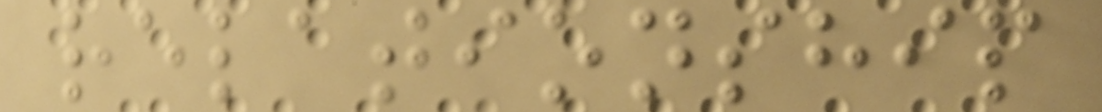relationship
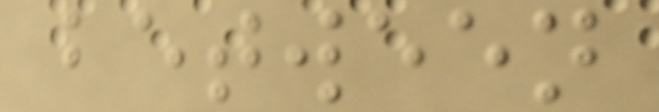between
